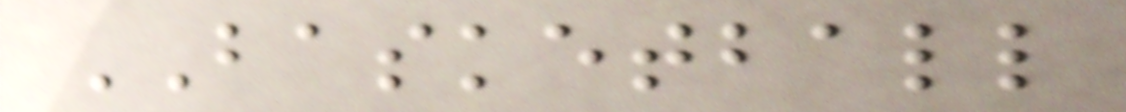BASKETBALL
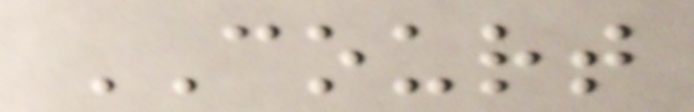COURT
